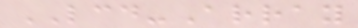LCD-Array
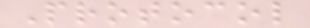Protocol
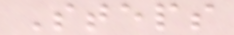Steps
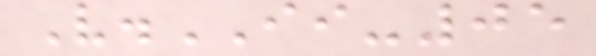V.II-05
